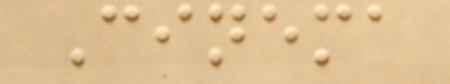Cinema
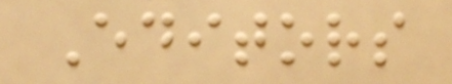Editors
